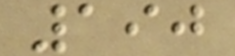190
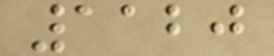1120
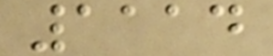1114
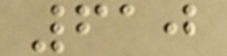610
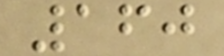160
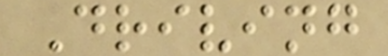Driving
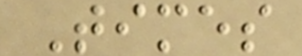Times
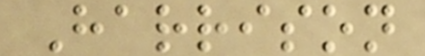Harrison
